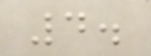4.
